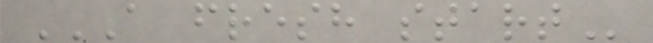A FRESH START
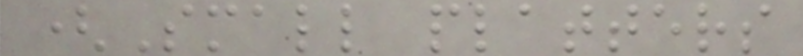(Small platters
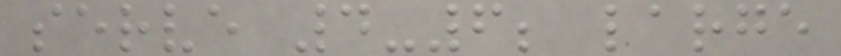serve 4-6; large
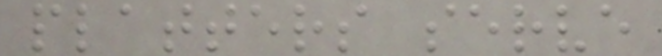platters serve
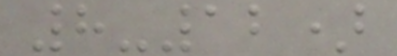8-12)
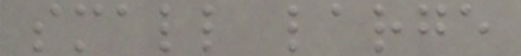small large
